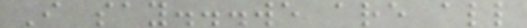I say...we are all
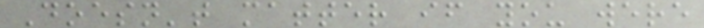Doesn't matter if you were
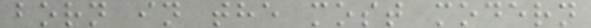born in the most modern
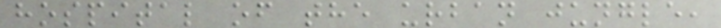hospital of the urban jungle,
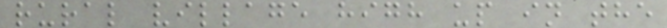rural village high up in the
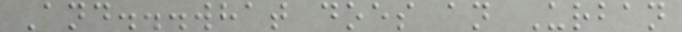And...what does an Urban
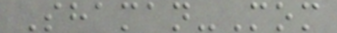Shaman-Mom
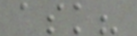ask?
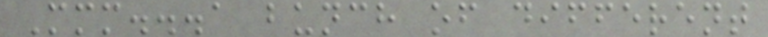Mmm...a bunch of different
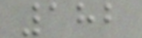182
